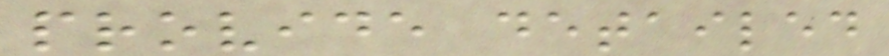provide detailed
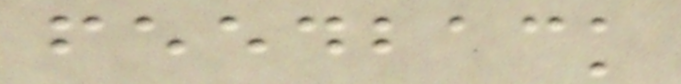feedback
